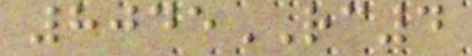8045RC4
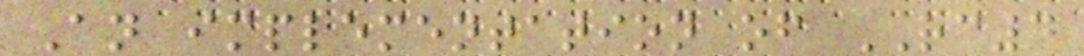An implementation of RC4
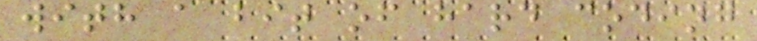with a bit of hard coding
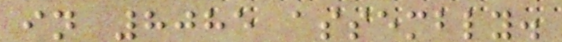in 8085 assembly.
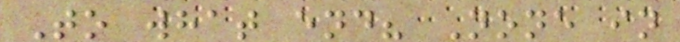To what end? None in
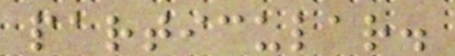particular.
